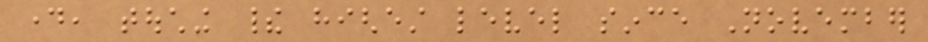day, touching their highest level since November
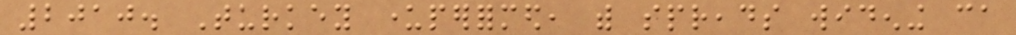2010. Turkey underperformed, with spreads widening ca
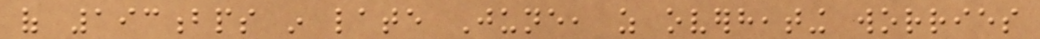of 193bps in late June, as overheating worries
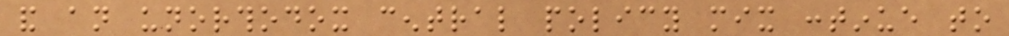and an unorthodox central policy mix continue to
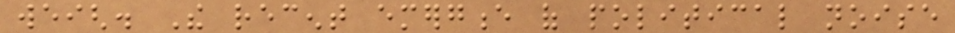weigh. The recent emergence of political noise
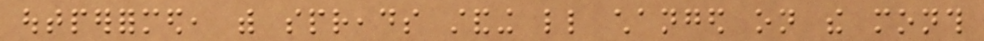outperformed, with spreads standing little changed on the month
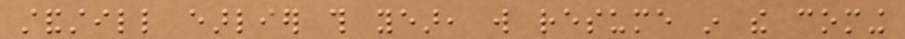standstill earlier this year, will resume in the coming
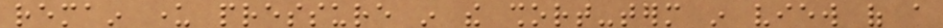remain under pressure in the short-term in view of a
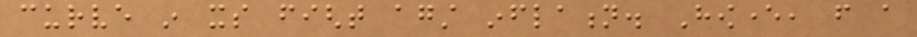curve in its fight against inflation. However, from a
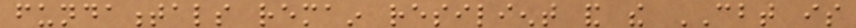fundamentals remain resilient and the CBT is
